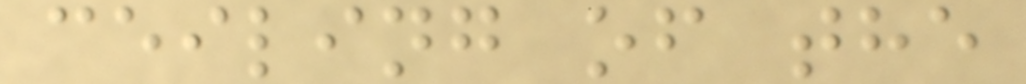ceiling of the
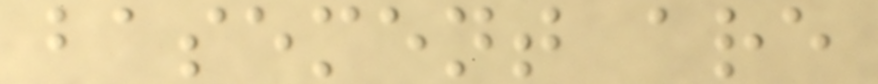basement are
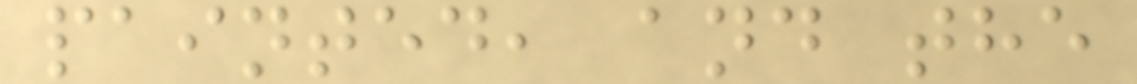painted, and the
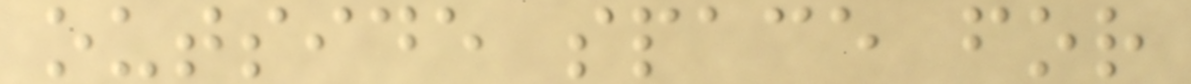outside space for
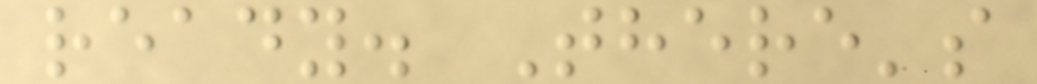ready. There's
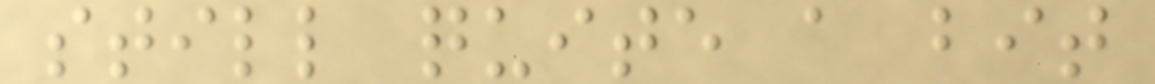still quite a bit
